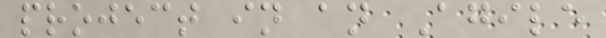project in an Agile
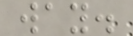way.
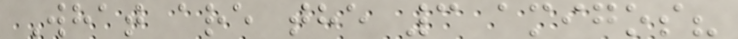What are the 3 amigos?
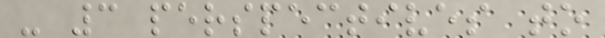- 3 perspectives to
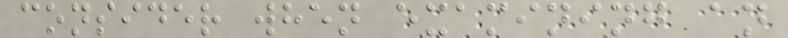consider when examining an
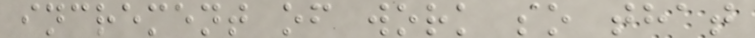increment of work so that
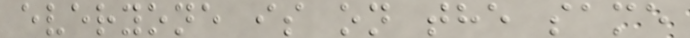everyone is on the same
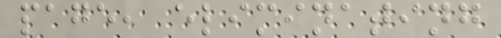page, eliminating
